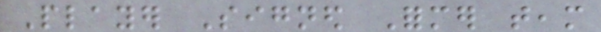Player Signed Former team
